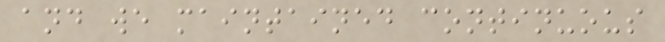and we maintained continuous
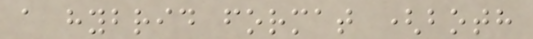a hybrid format (both
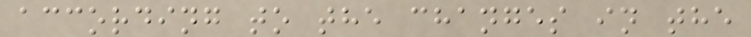according to the changes in the
